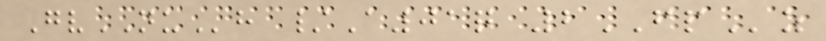GvNUh /A01q 2FPz
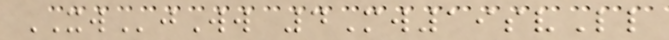XWjWw 4Mw19svLl
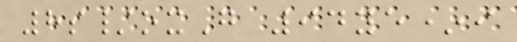8s/oxG 94ye*i
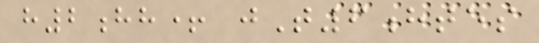h2hh+ jT6htes
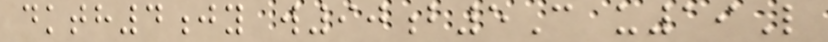dkth4jy w90b5C u19L
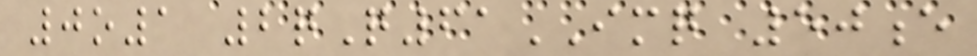0o1 2qQ61IMQ 50e
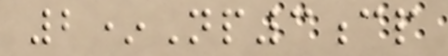2*Np3cp
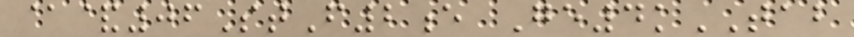@&06StF2e Ge4kTAB
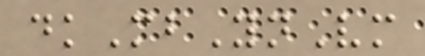dkMbYnVm
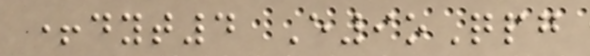+dyt4 E9oQpg
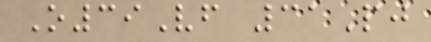O39Vf 31Pj
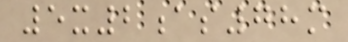5x2as78m
